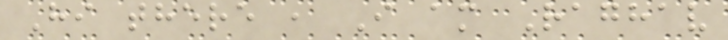Hi there , I am Raghav
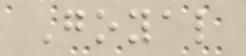Goyal
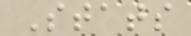Stats
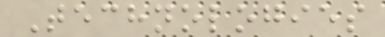Technologies
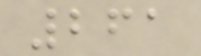261
